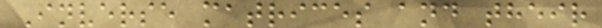Inverse matrices and their
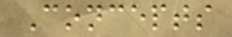Concepts
